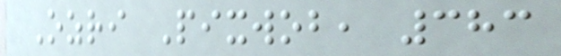Ozri Pixwob, 383
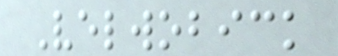Velwobick
